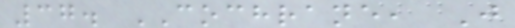37. COCHRANE, J
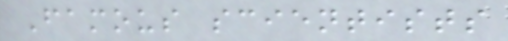Famous scientists
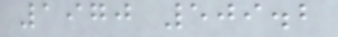1970 509.2
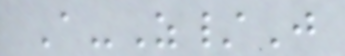A-Z/J
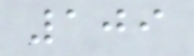109
